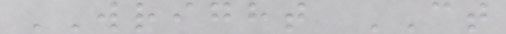WRIGHT CT
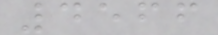4566
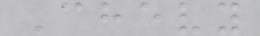Chevy
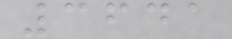3641
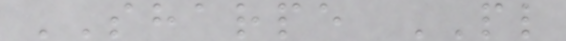SHARPE PL
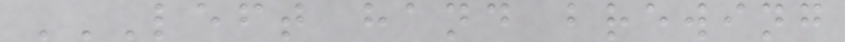LEFT HAND BREWING
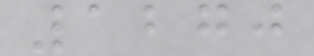1270
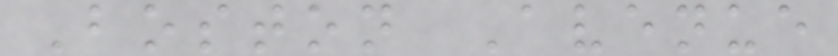Boston Avenue
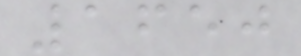1650
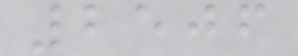2506
